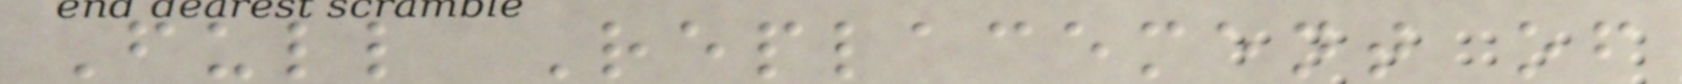Full Replacement of
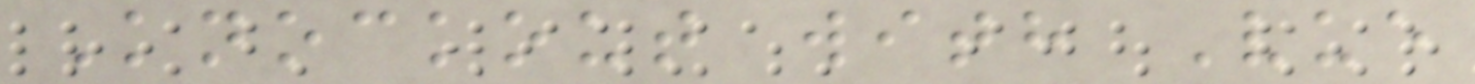Knockout with Vue
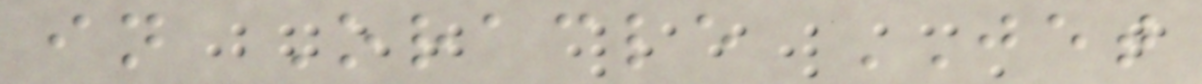in Oracle JET
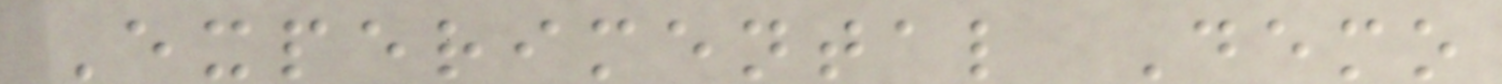Experimental Demo
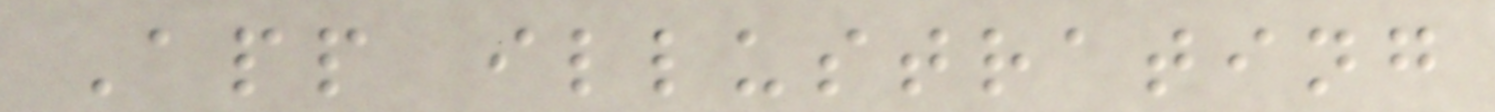App illustrating
